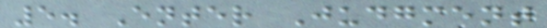5. Enter Judgment
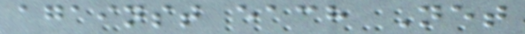against each Net
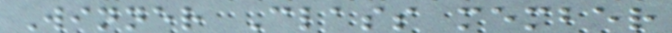Winner Class member
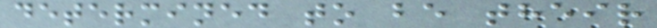determined to be their
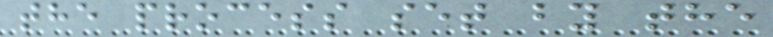the process set by the
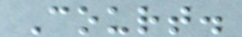Court.
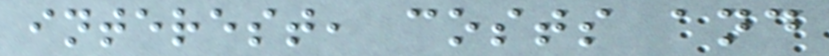interest, costs and
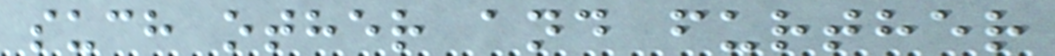such other and further
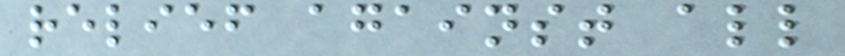relief against all
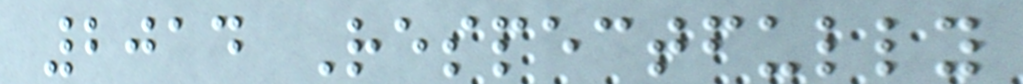2014 Respectfully
